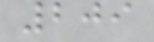209
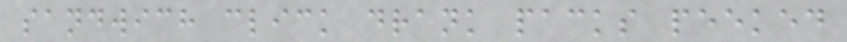sandwich click drank packs peeked
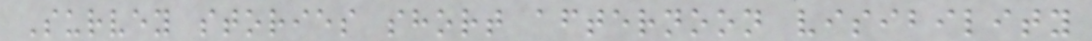Survey stories short afternoon visibility
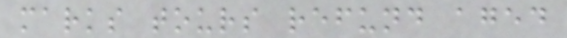marks tours refund aged
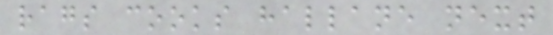rags cooks hallane next
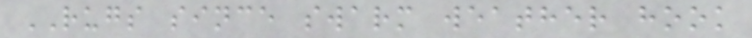RUGS since swarm weather hook
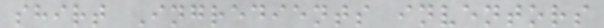shirt Ingredients inventors
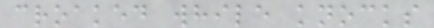croaked while knocks
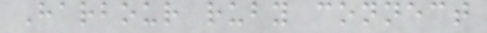Harbour ruby connect
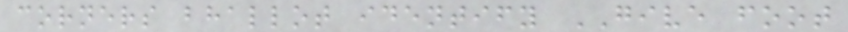corners bhallot identify GIVE foot
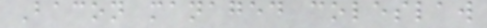Bacon managed coleslaw
